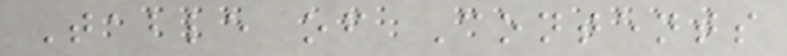Table of Contents
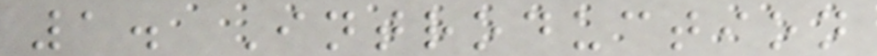1. Introduction
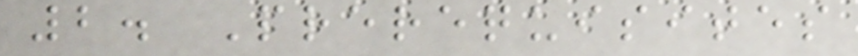2. Prerequisites
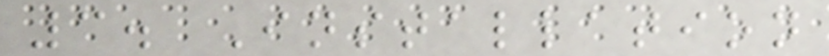3. Installation
